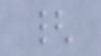{
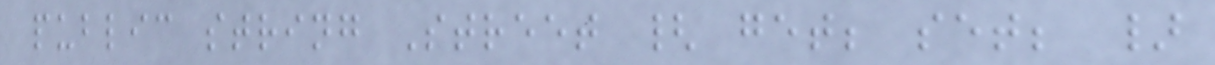public string Street { get; set; }
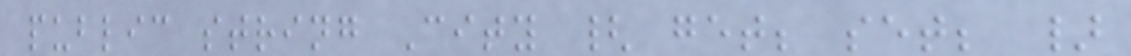public string City { get; set; }
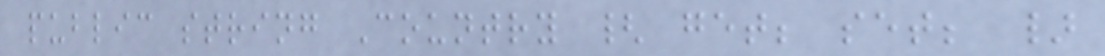public string Country { get; set; }
